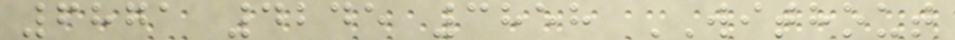6871 4245 3858 WITHOUT
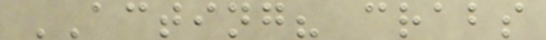ACTING? crabs
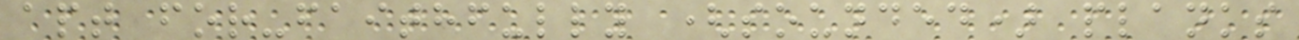apt for-faithfully (sounded) planks
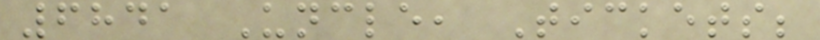6841 Uncle, Tickets;
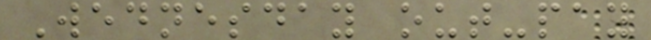Wednesday out-pay
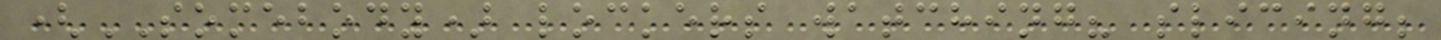(SOMEBODY) lockers watching? slicing;
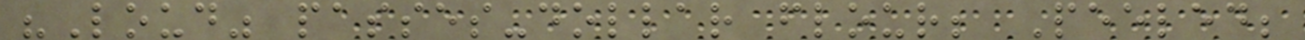"Loud" passes-dollar flour; Peeled;
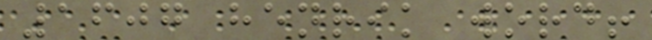1607 henrik word!
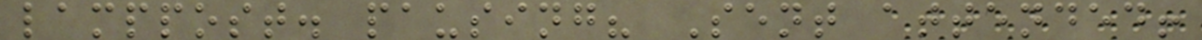lamppost. pausing? Sent attended!
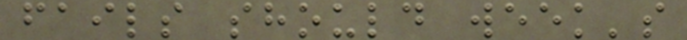fails should week's
